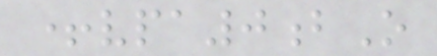+vpa0bO
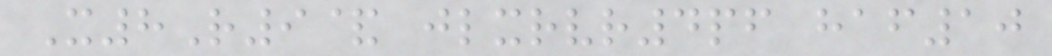X8R9& jlxrvr4pf haf10
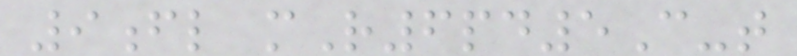9fl mR6pd5C-t
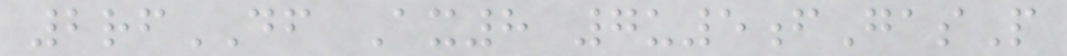2rfDF Ax8 7u5fGasP
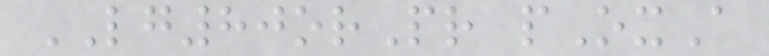LG80orPr pOxA
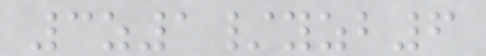3z1/yzb6
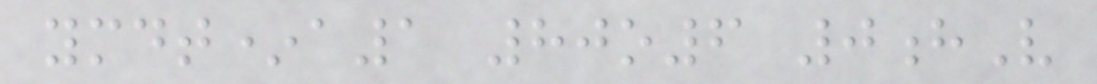ymdt*a1 80o6 0hV
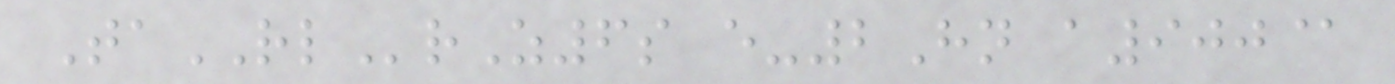TaRLrZ6s e-2Hn a900@
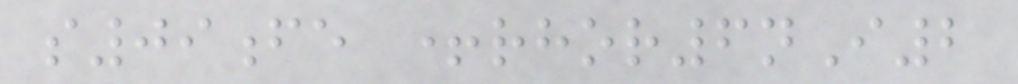s09fe +rhor6nI2
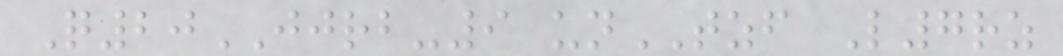Q20JJRB-9 unTZF L7rz
